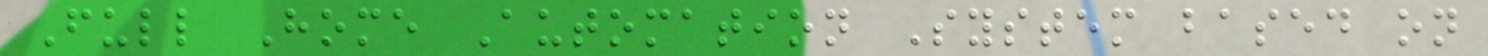Full Home Automation System based on
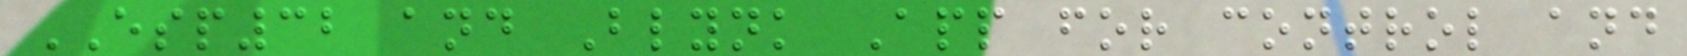ESP32 and Blynk App for control and
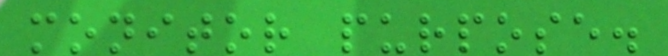monitor purpose.
